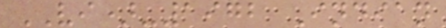VI)-1972 Indian
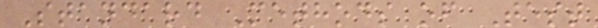Standard Methods of Test
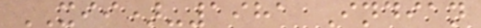XII)-1981 Indian
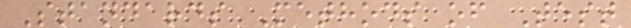Standards Methods of Test
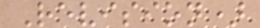Revision)
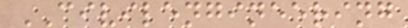CIVILENGINEERING
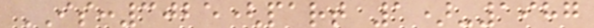IS:3025(part 1)-1987
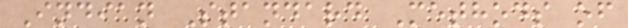Indian Standard Methods of
